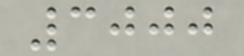3000
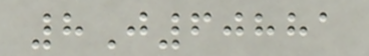8J60881
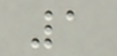1
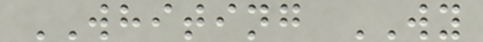WHITING WY
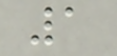1
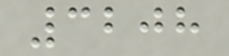3208
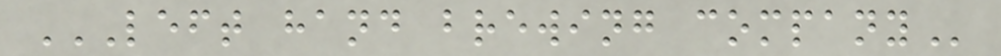LEFT HAND BREWING COMPANY
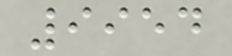9954
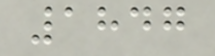1847
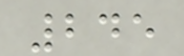245
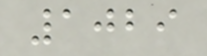1029
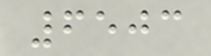6503
